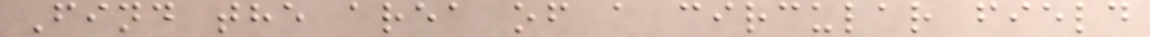Find the area of a circular field
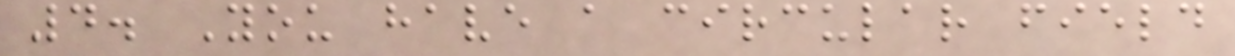4. You have a circular field
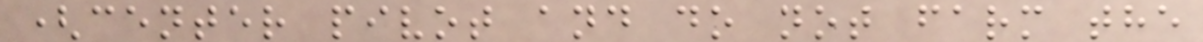(center pivot and do not farm the
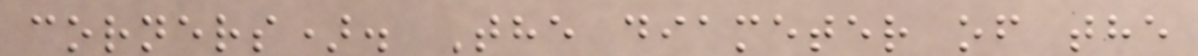corners). The diameter of the
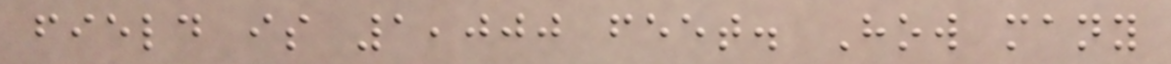field is 1,000 feet. How many
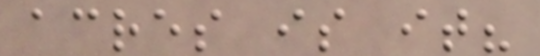acres is it?
